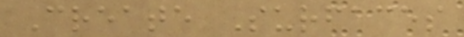Create Surfaces
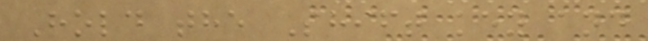Hold the Shift key and
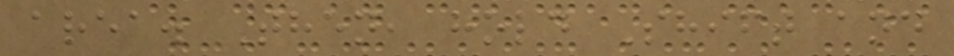area. Then, hold Shift and
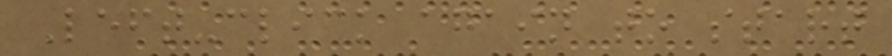Left-click again to start
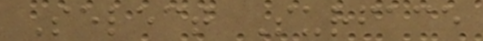Select Surface
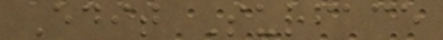Edit Surface
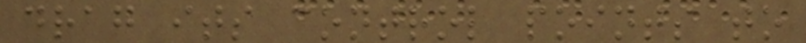drag its control points to
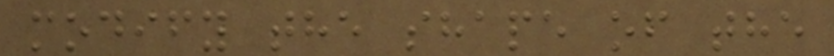modify the shape of the
